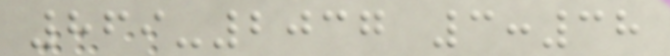869-2037 3:38
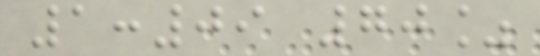1:09 70%
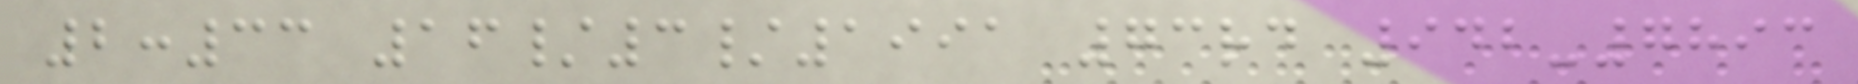2:33 16/3/1991 73rd 942-7893
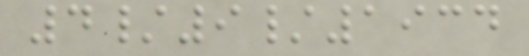4/9/1934
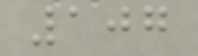107
